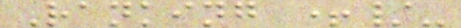Ranking +/-
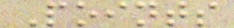Points
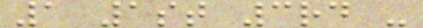1 1st 3rd -
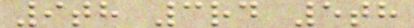9th 3rd 5th
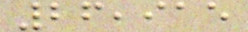26,915
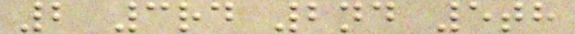2 3rd 2nd 5th
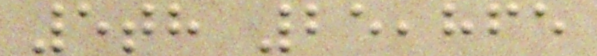5th 25,865
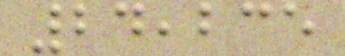24,235
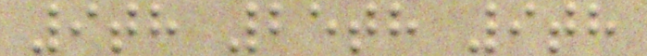9th 25th 9th
